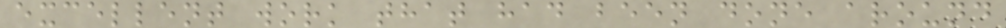excellent work that had been done around
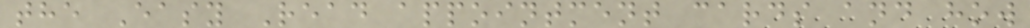the Easy Read appointment cards and how
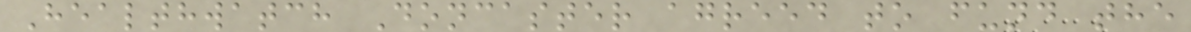Healthwatch Doncaster agreed to fund the
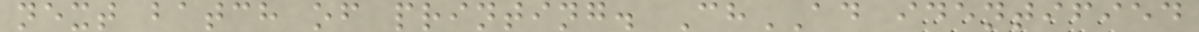next batch of printing. ChAD identified
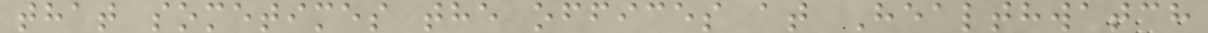that sometimes the offices at Healthwatch
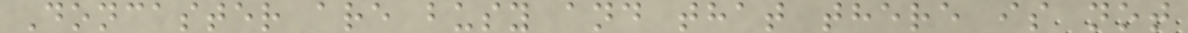Doncaster are busy and that there is not
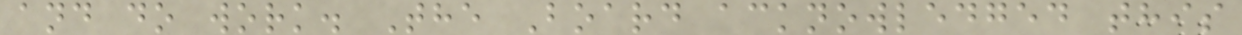and do work. The Board acknowledged this
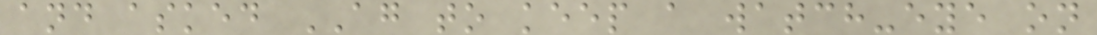and asked AG to keep a watch-eye on
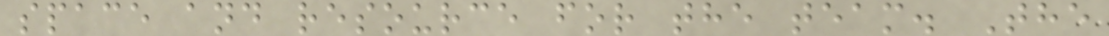space and resource for the team. The
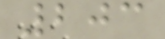203
